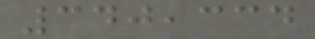340,334
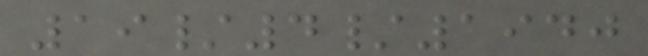19/4/1940
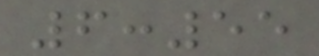6:55
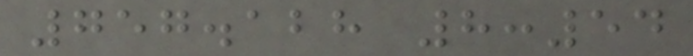757.128 8:54
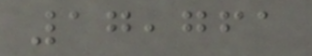17,761
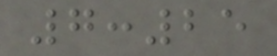7:25
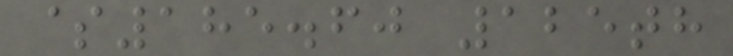$185.60 125th
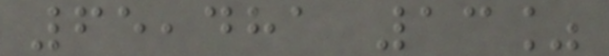65,481 13%
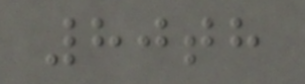80th
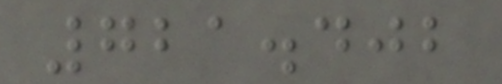721.402
